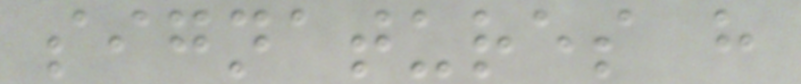signatures have
